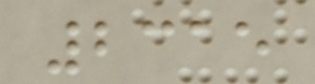2315
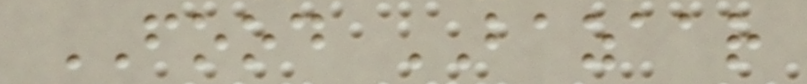FOOD BAZAAR
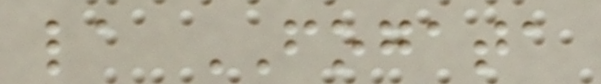la FOGATA
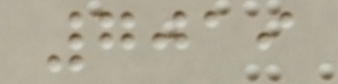7019
